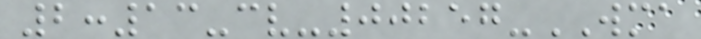2:13-cv-00257-WMA
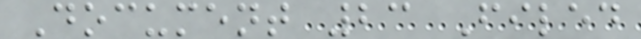Document 23 Filed
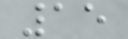15
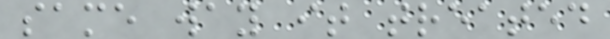same way it treated
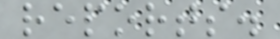reports.
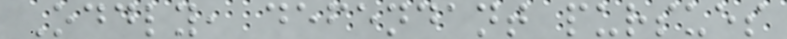Oddly, defendant pursues
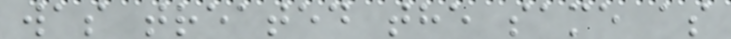was treated the same as
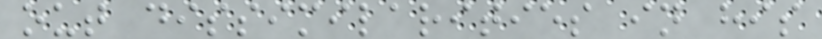out dissimilarities in his
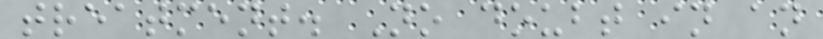treatment. No doubt in an
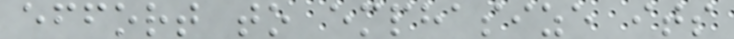effort to emphasize its
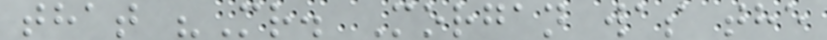that "Mr. Morgan was the
